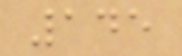145
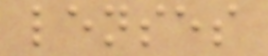lenses
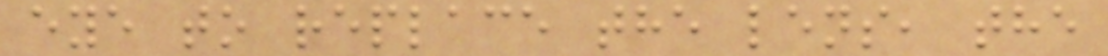eye to replace the lens, the
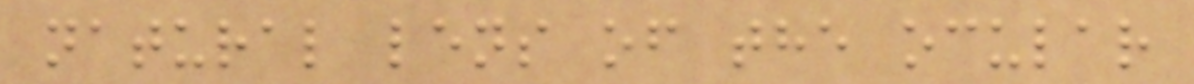natural lens of the ocular
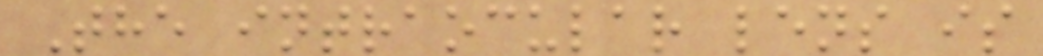The intraocular lens is
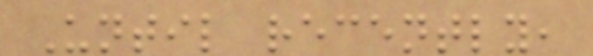Until recently,
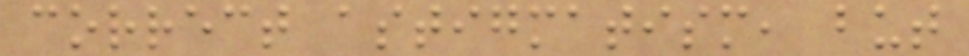correct astigmatism, but
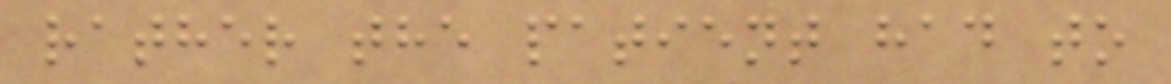rather the patient had to
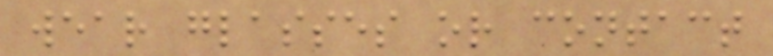wear glasses or contact
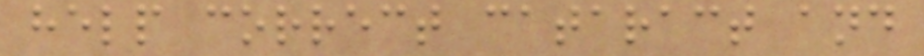help correct cataract and
